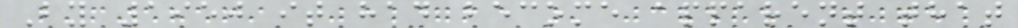By 1950 it had become apparent that
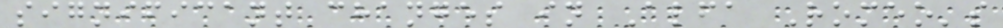significant changes in Alfa Romeo's
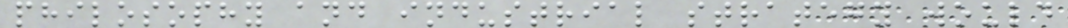philosophy and industrial strategy would
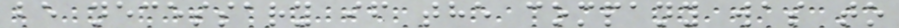be necessary if the company was to
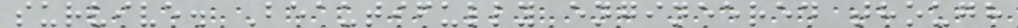survive. Beautifully engineered though
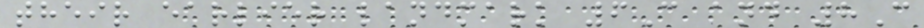their earlier landmark 6C and 8C
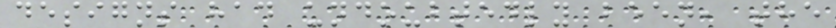designs had undoubtedly been, the
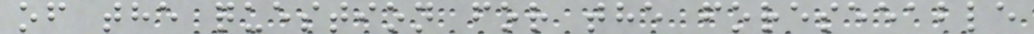of the question for the foreseeable
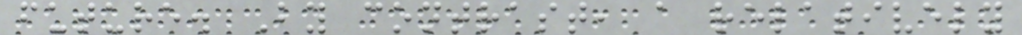future. By contrast, a relatively
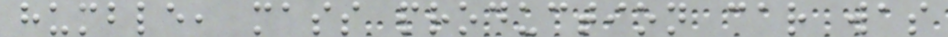humble, mass production car was
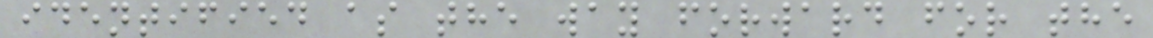identified as the way forward for the
